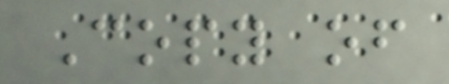Copy of
